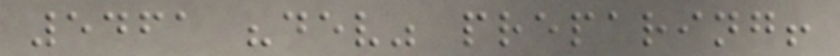5461 "dev" preparing!
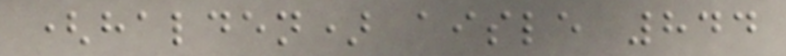(halden) aisle 844
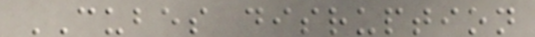CUBES disruption
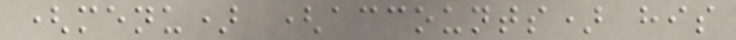(menu) (accounts) his
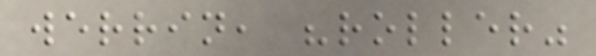werrin, "roller"
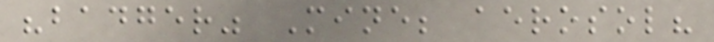"badger" Mine; aerosol?
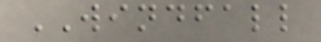WINDFALL
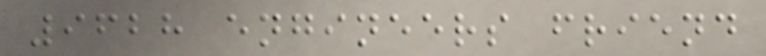9628 engineers friend
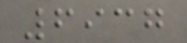6937
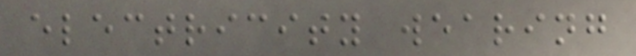electricity wearing
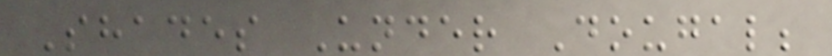Shades Under Dougal;
